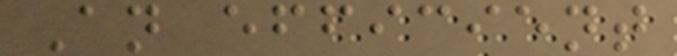An efficient
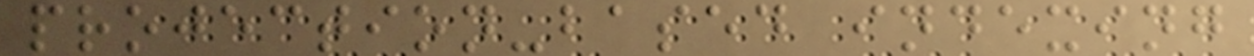projection-based indexing
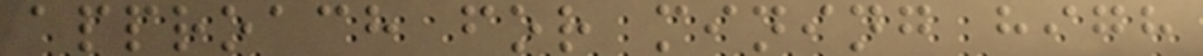approach for mining high
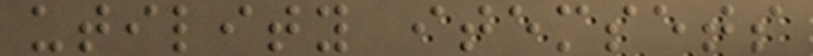utility itemsets
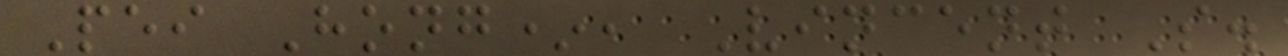Pei Hong*, Vincent S.
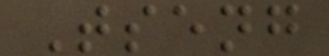Tseng
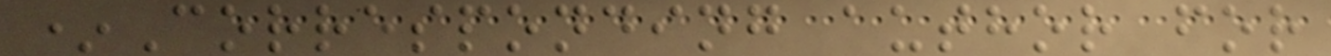*Corresponding author for
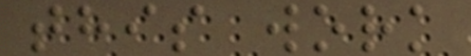this work
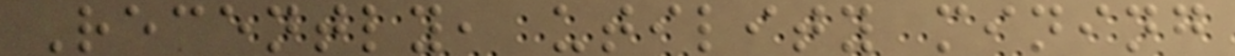Recently, utility mining
